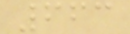663
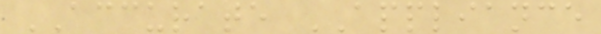ACCURATE APPLIANCE
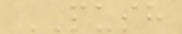PUSH
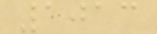1013
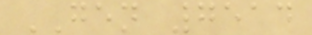GEN 7514
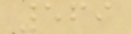569
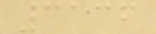3136
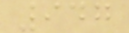947
